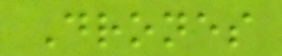Drones
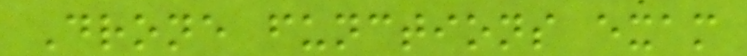Drone functions exam
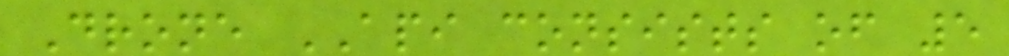Drone API consists of 5
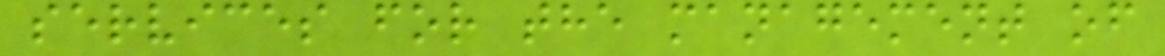services for the management of
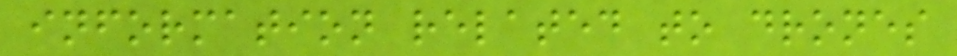information related to drones
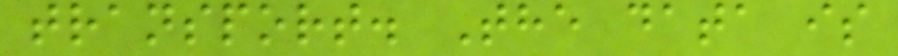transport. The data is
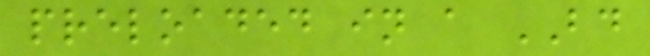preloaded in a BD
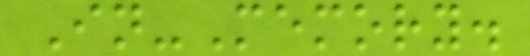In-Memory.
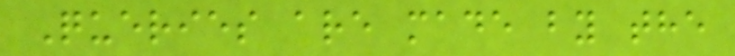Queries are made by the
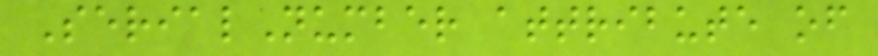SerialNumber attribute of
